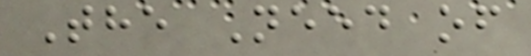The Need of
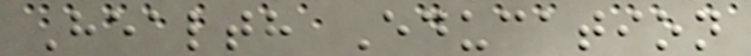Health Education
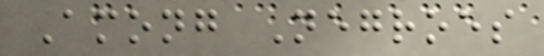Among Negroes
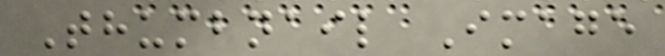Thumbnail Image
